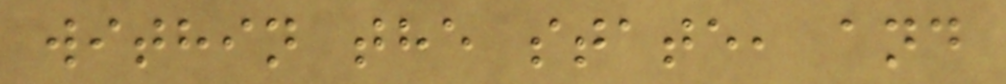within the state, and
